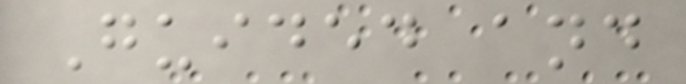Guided and
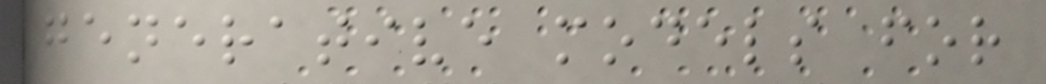generative models for
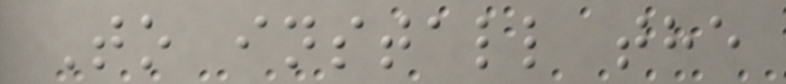To install the
